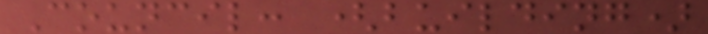Council: (building)
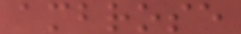ambrose
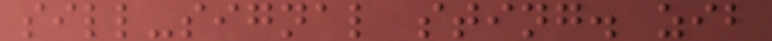sill-signal sting. zib
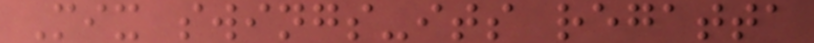Mix swings-its regatta
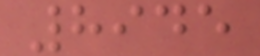8945
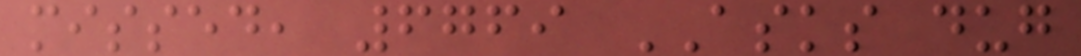missed, 6769 ASKS dug
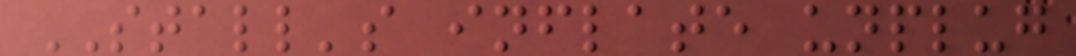STALL's inflate unplug
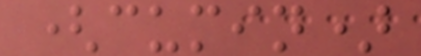(cumin)
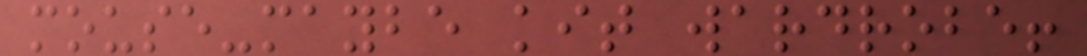mouse-maybe kit wardrobe!
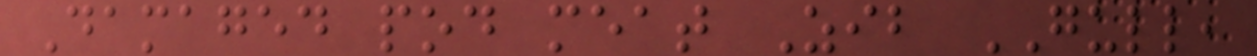Damaged pod meat Zib GULL,
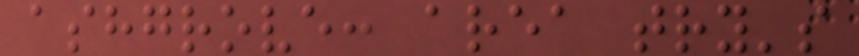ashgrove: area try's
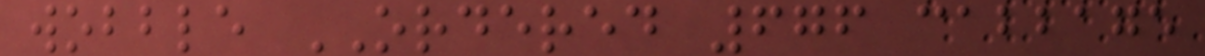wobble ORDERED 676 cabbage
